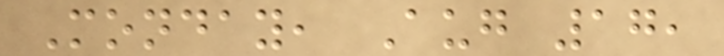Monday, Aug 17,
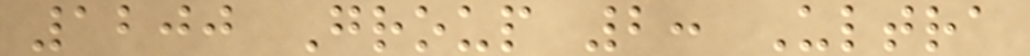1200 Group 2: Ultra
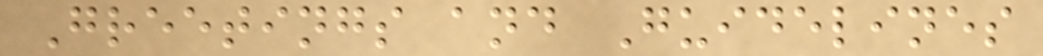Greetings and Guidelines
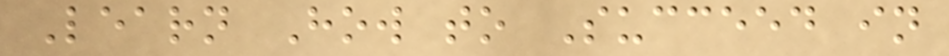Learn How to Succeed in
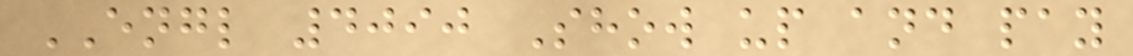ENGL 4090 Show up and pay
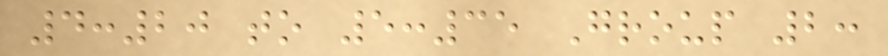4:20 to 5:35 Group 2:
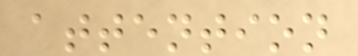attention
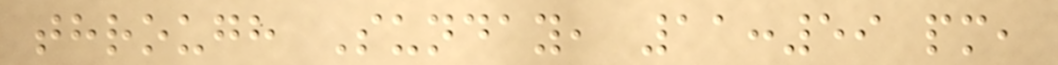through Sunday, 11:59 pm,
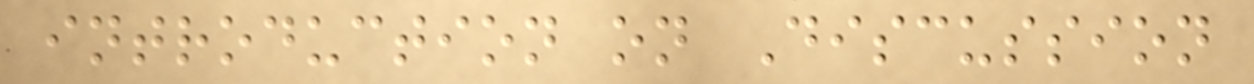introduction on Discussion
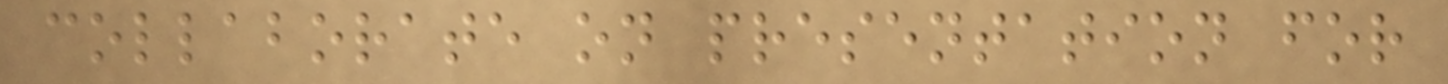collaborate on presentation for
